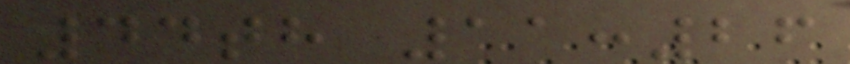44th 11:26
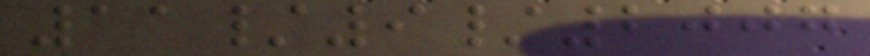11/9/2007
